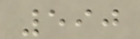590
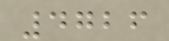4726
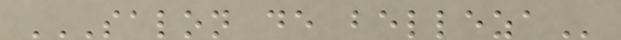SALON DE BELLEZA
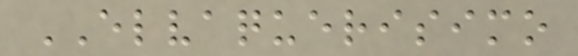ELVAQUERISIMO
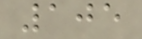105
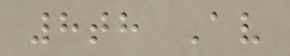8th Av
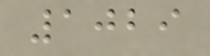1029
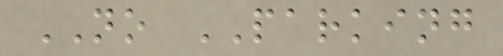NO PARKING
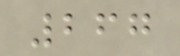267
